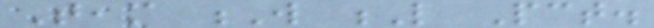Team W L Pct.
